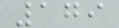179
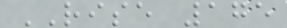RISE 175
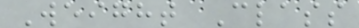Weight Class
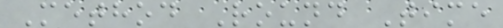Method Round Time
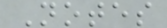Notes
